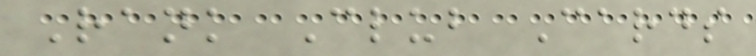Rank Club Cards
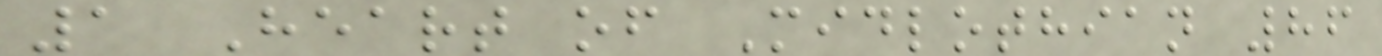1 Heart of Midlothian 86
